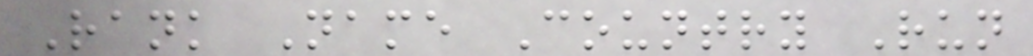Rank Name Country Run
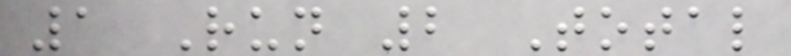1 Run 2 Total
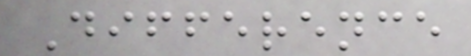Difference
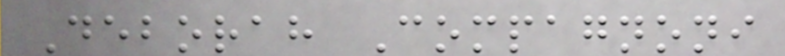Deborah Compagnoni
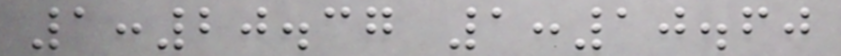1:20.37 1:10.60
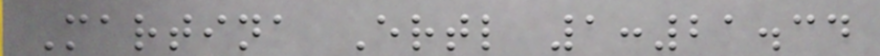Martina Ertl 1:21.34
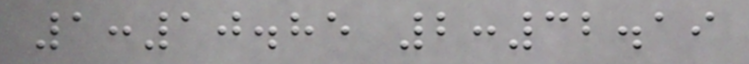1:10.85 2:32.19
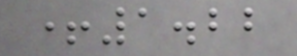+1.22
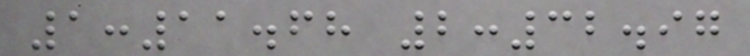1:11.68 2:32.97
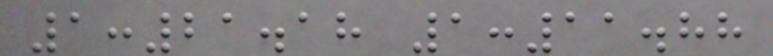1:21.18 1:11.88
